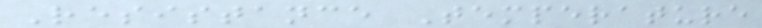Resistance Temperature
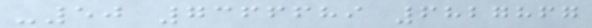-50 7366689 6827867
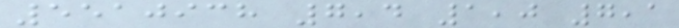5510938 7,4 1,0 7,1
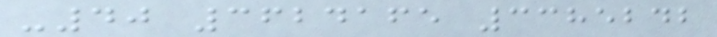-40 3624165 3385242
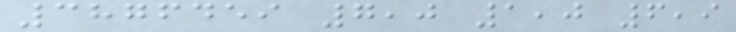3876459 7,0 1,0 6,9
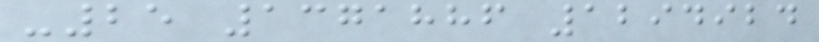-25 1371886 1294924
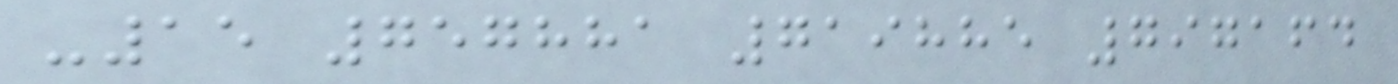-15 757881 719885 797164
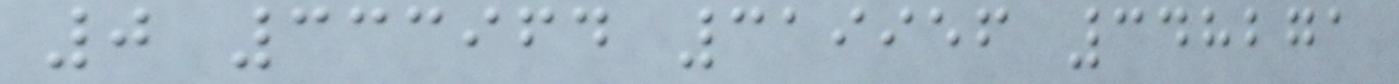0 333964 319956 348271
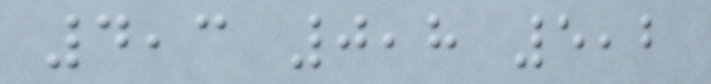4,3 0,8 5,2
